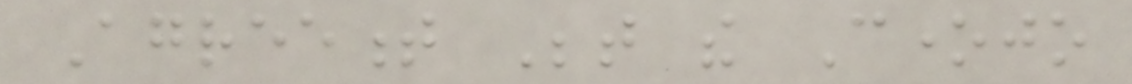Agreement Between the Conejo
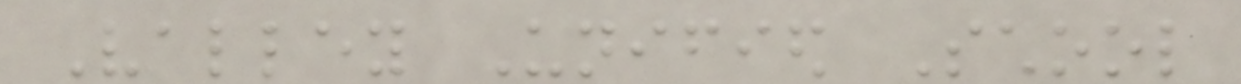Valley Unified School
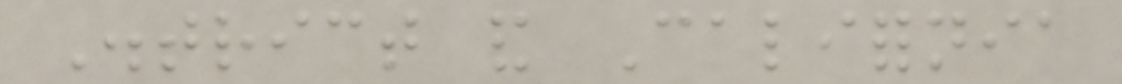District and California
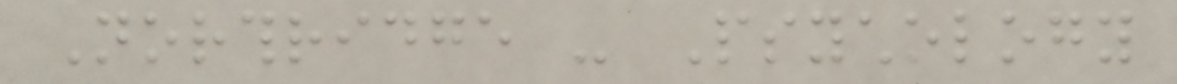Northridge - Psychology
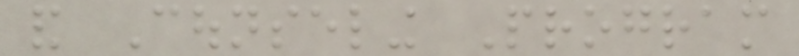and Counseling Program
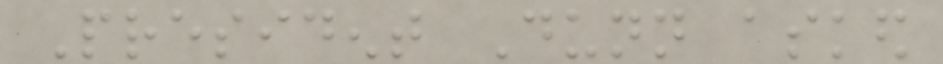President Dunn asked
